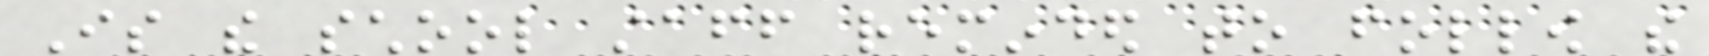Is the school staff reminded to follow the
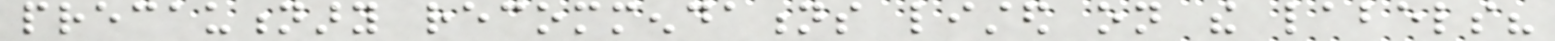precautionary recommendations listed on the labels?
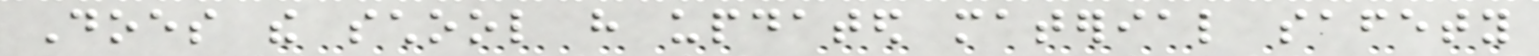Does the school have updated material safety
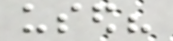used?
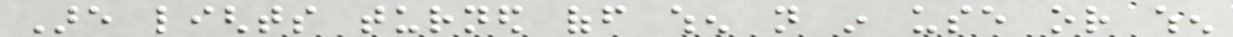Are lights turned off when not in use or when
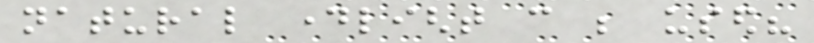natural daylight can be used?
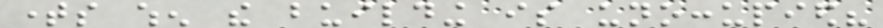times when the building is unoccupied?
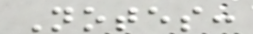Notes:
